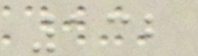132
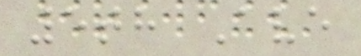5th Ave
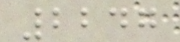2247
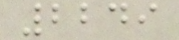2249
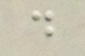d
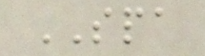SPA
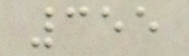355
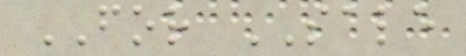FOR SALE
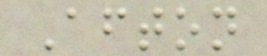Afton
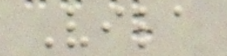Vila
